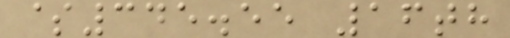$345.55 16th
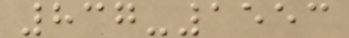837-1553
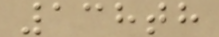138th
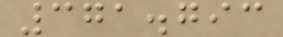371.793
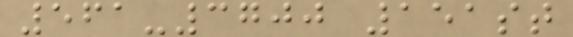561-3700 151st
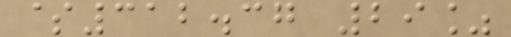$312.37 29%
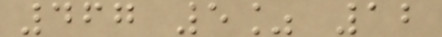467 5% 12
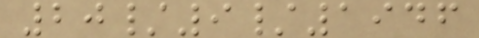20/9/1946
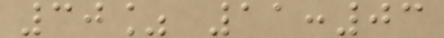30% 11:03
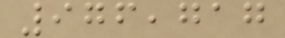976,717
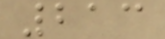213
